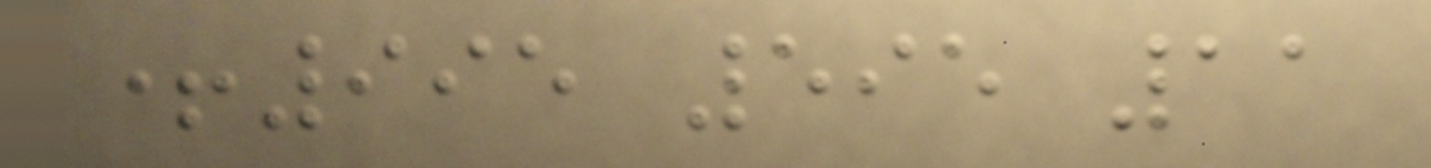+995 595 11
